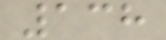138
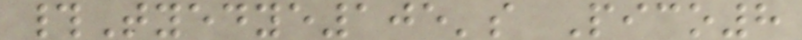#Tyedye105's Pico8
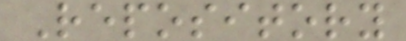Repository
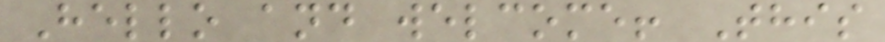Hello and welcome! This
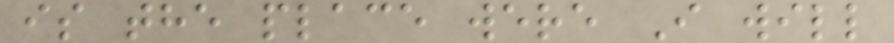is the place were I will
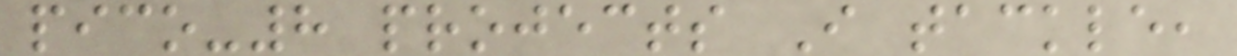pico-8 projects I tackle,
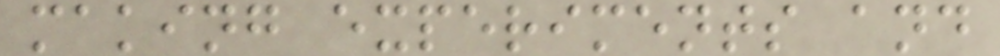making experiments and
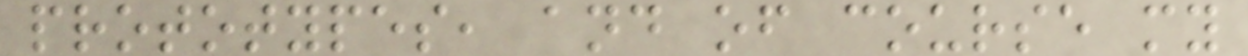prototypes, and of course my
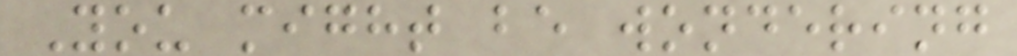You might be wondering
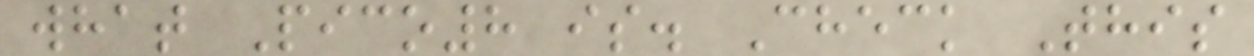what Pico8 is. Check This
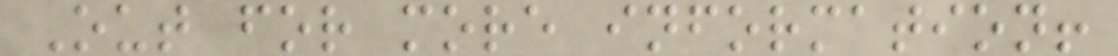Out for more information!
